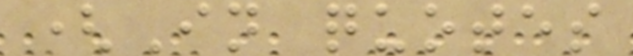(In quotes
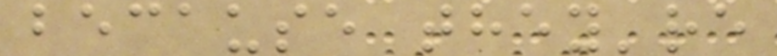because they're
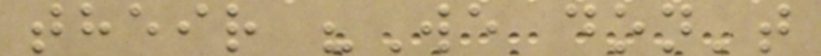their "We don't
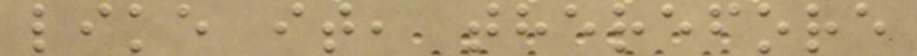like it, therefore
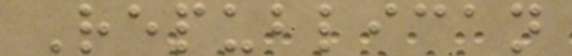Republican
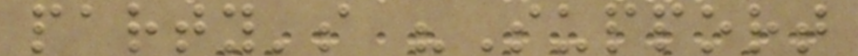party's "Support
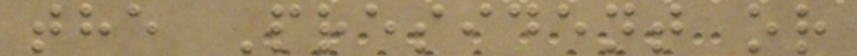the President or
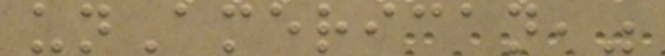unAmerican,"
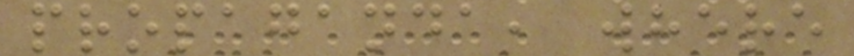propaganda, where
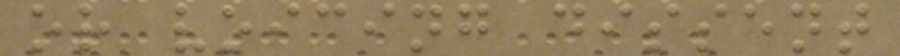or voicing dissent
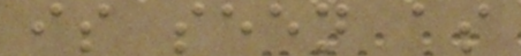is seen as
